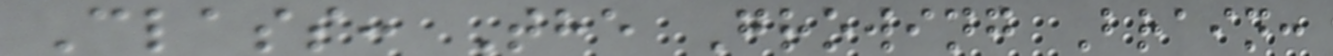Class: The Growing Brain:
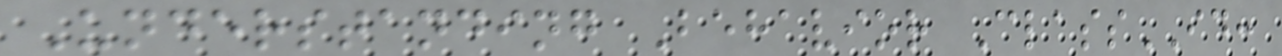Understanding Behavior ClassID:
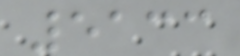5133
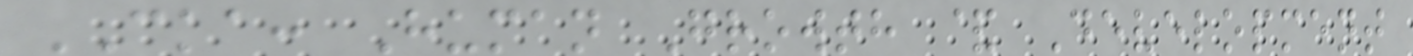CKA: Human Growth & Development
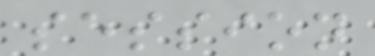session
